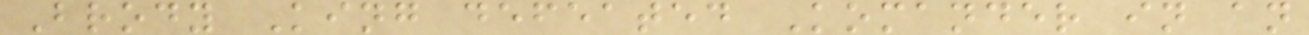Brody King defeated Komander in an
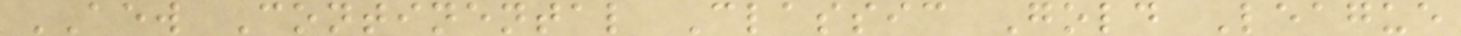AEW Continental Classic Gold League
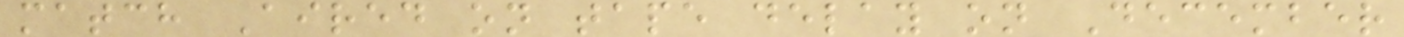match Aired on tape delay on December
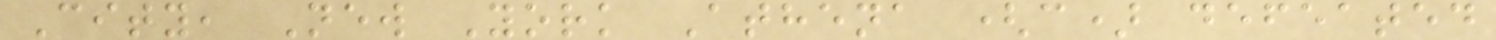City, New York Athena (c) defeated
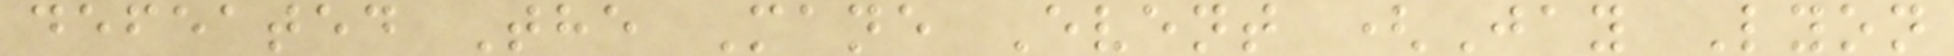defeated The Mane Event (Jay Lyon
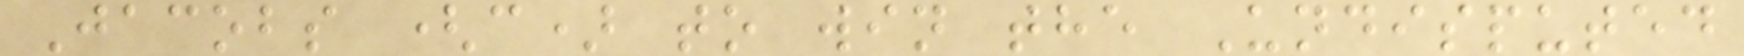Jacobs (c) to win the Undisputed
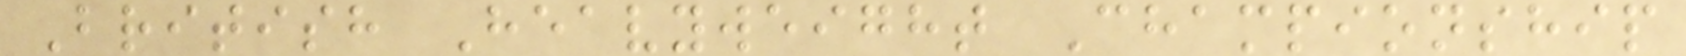British Heavyweight Championship
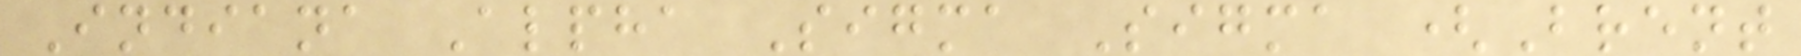Indiana Alpha Sigma Sigma (Brent
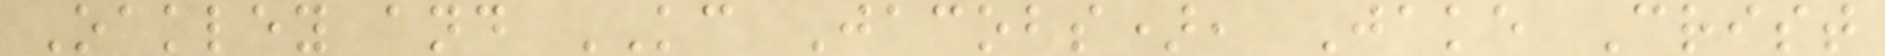Oakley and KC Jacobs), Jake Crist
